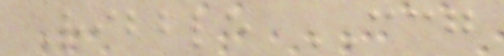Ribble CCG
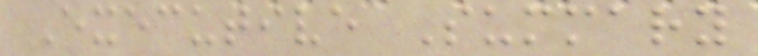Executive Summary
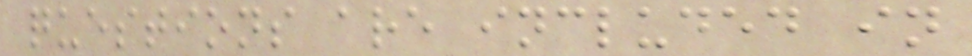questions are included in
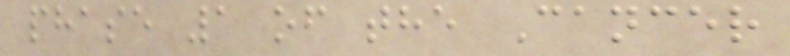phase 1 of the Cancer
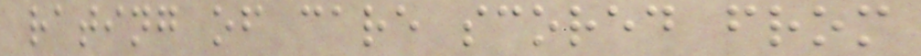rating of care scored from
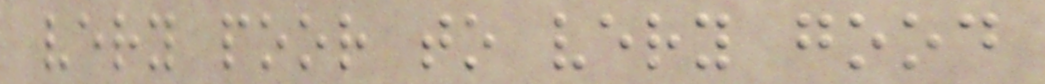very poor to very good
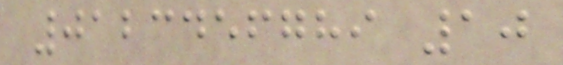0123456789 10
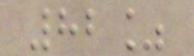82%
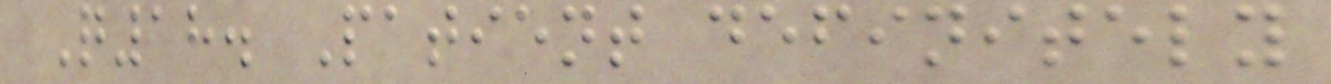Q18. Patient definitely
